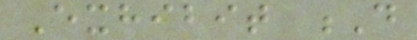Exhibit D
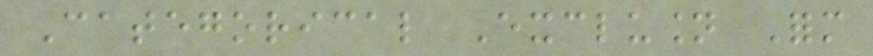Categorical Exclusion Form
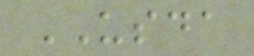USDA
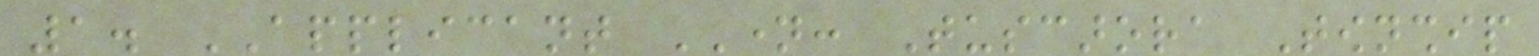1. APPLICANT NAME: Tuscarora Township
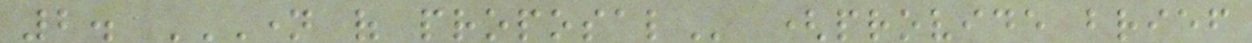2. NAME OF PROPOSAL (provide brief
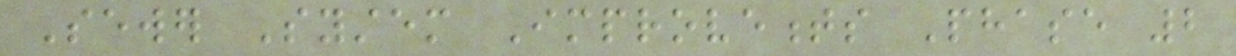Sewer System Improvements Phase 2
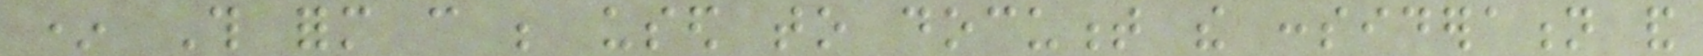* This form can be used to document the consideration and
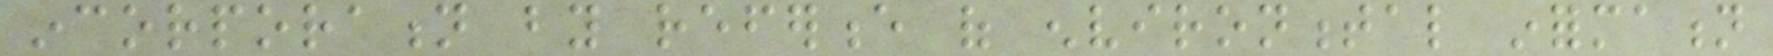incorporation by reference of environmental information
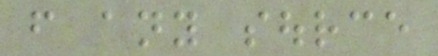from any source
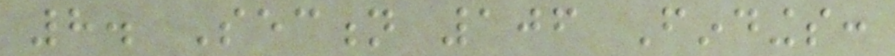8. Section 106 Findings:
